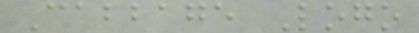Cabbage Logo
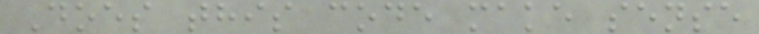Does this code make sense
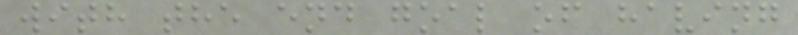with the end goal of having
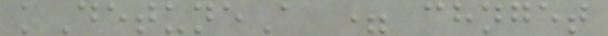kDetuneA = chnget
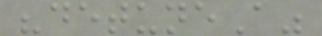"detuneA"
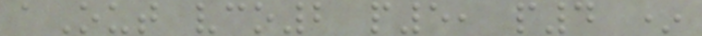aOut vco2 p5, p4 *
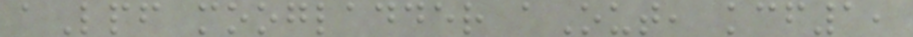aLpf moogladder aOut, kcf1,
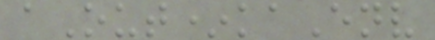aOut*kaEnv
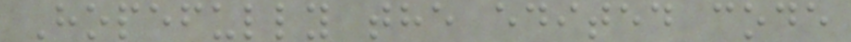Hopefully the edited code
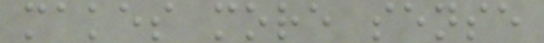makes more sense
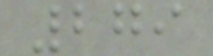279
